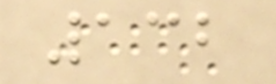132
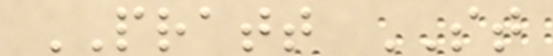PRATT ST
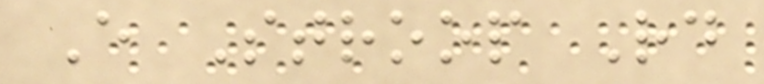E Stroop Rd
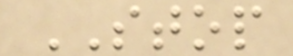STOP
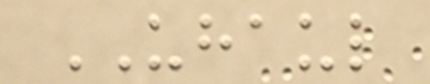UHAUL
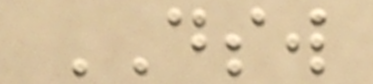DSW
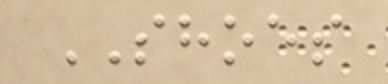SHOES
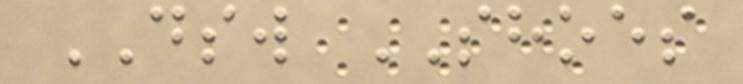DSW SHOES
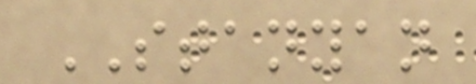STANYAN
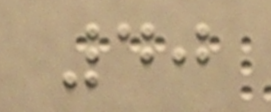40
